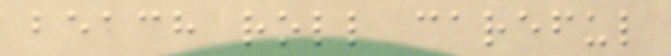beach roll careful
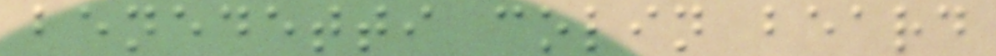benedetti colin beard
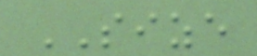SIZE
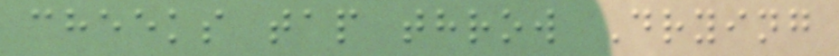cheeks tap throw Drying
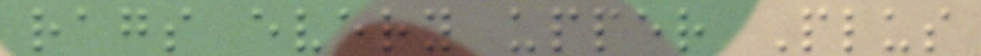rags every upper Plus
